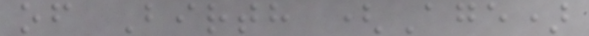of Birth (Age)
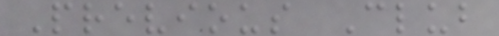Previous Club
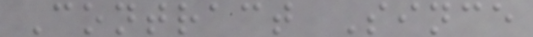Contract Since
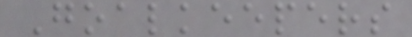Goalkeepers
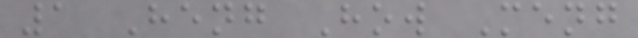1 Heng How Meng
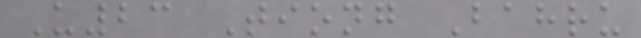U23 Tiong Bahru
